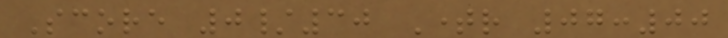Score 0/30 Timer 07:00
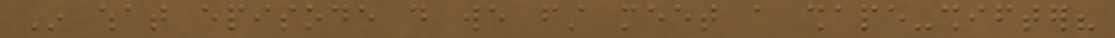In what episode do we first meet a shape-shifter?
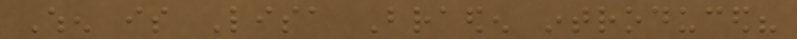When is Lisa Braeden introduced?
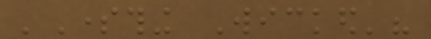'Something Wicked'?
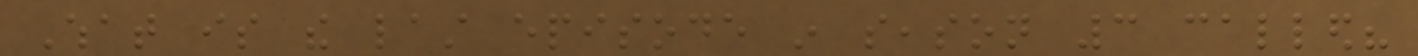What is the last episode in season 3 called?
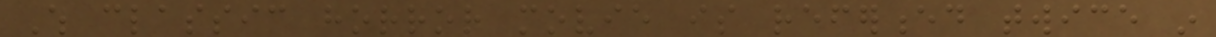Which classic horror movie is referenced twice in
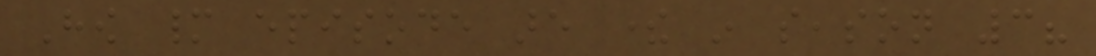How many episode are there in season 3?
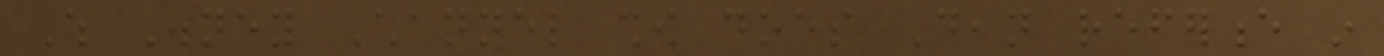Which Disney Channel show does Dean reference in
